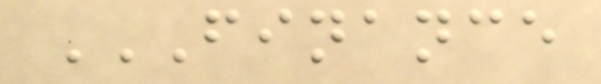FINANCE
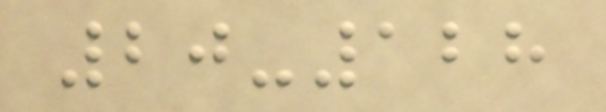20-128
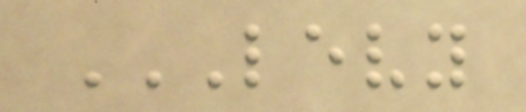LEVY
